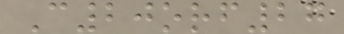C20orf27
